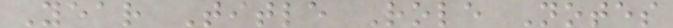Year Title Role Notes
